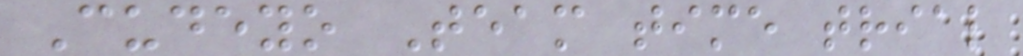Cudeyo Team time trial
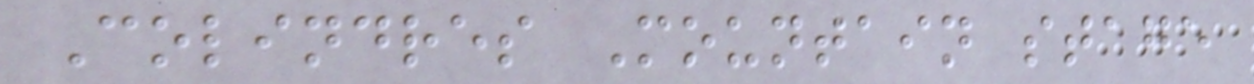Colindres Mountain stage
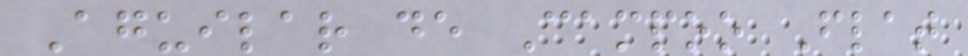Aguilar de Campoo Flat
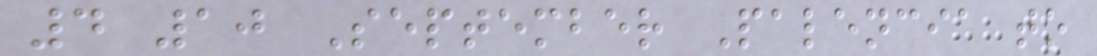4 10 September Palencia to
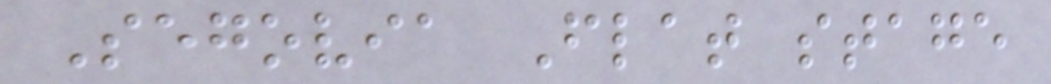Segovia Flat stage
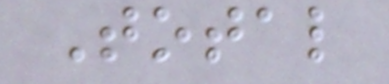Total
